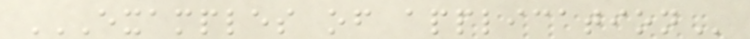EXAMPLES OF APPLICATION
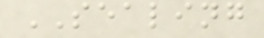SEALING
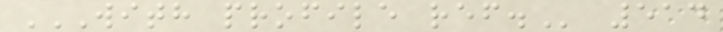WITH PROFILE REF. 514
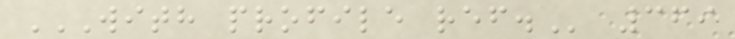WITH PROFILE REF. 369
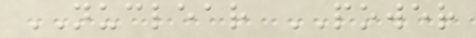NUCLEAR POWER
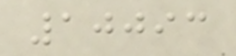10093
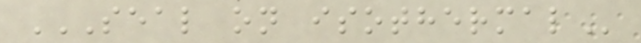SEAL ON ISOTHERMAL
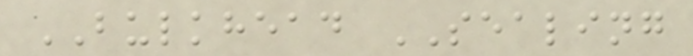BULKHEAD SEALING
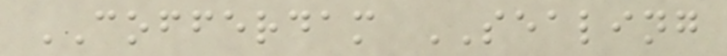COFFERDAM SEALING
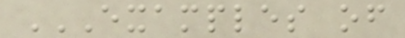EXAMPLES OF
